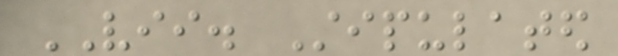VII. Stipulated
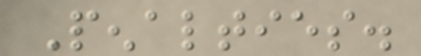Penalties.
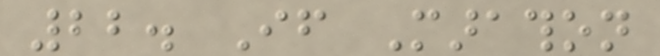22. If Marathon
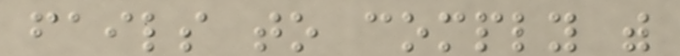fails to comply with
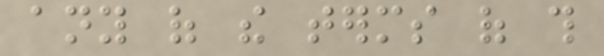any of the terms of this
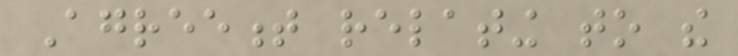Agreement relating to the
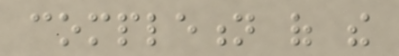completion of the
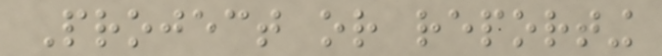Project or reporting
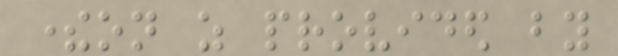thereon as provided by
